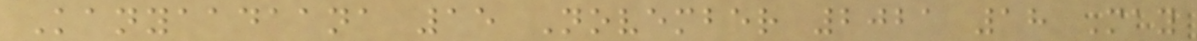Kanyaadaana 15 November 2021 18 May
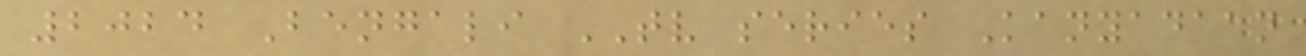2024 Bengali TV series Kanyadaan
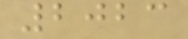2023
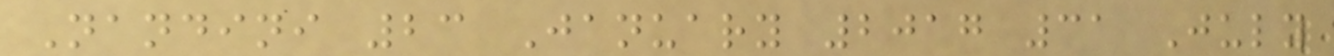Nandini 23 January 2017 31 July
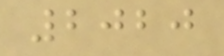2020
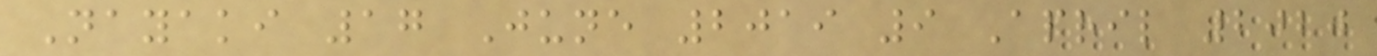Nayaki 17 June 2019 9 April 2020
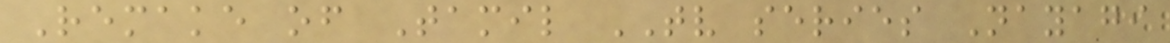Remake of Tamil TV series Nayagi
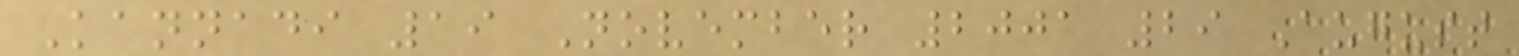Kannadi 19 November 2001 29 August
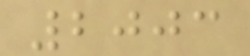2003
